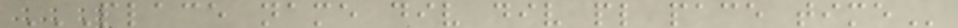PLACE NAME DIV DIV PL PACE TIME
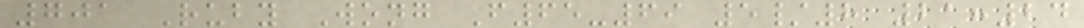701 Ruby Wong F65-69 5/8 21:24
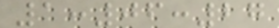1:06:27
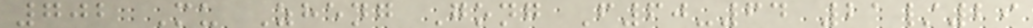702 Mu Zheng Gong F60-64 21/29
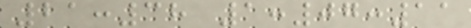21:38 1:07:11
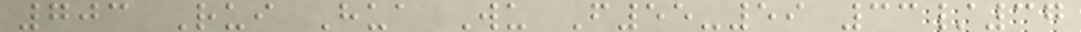703 Rui Hua Wu F55-59 33/37
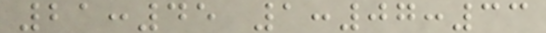21:45 1:07:33
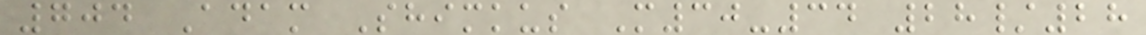704 Adam Shimkus M30-34 28/28
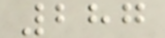287
